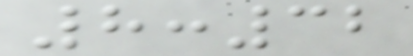8:32
